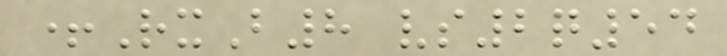+RxB8 vs2q54
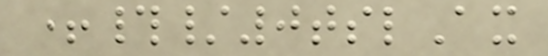+#/0tslAx
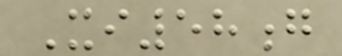Xi58g
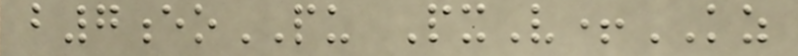b7eoPU PxV+KZ
